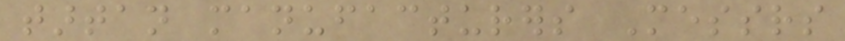tartan manufacturers Messrs
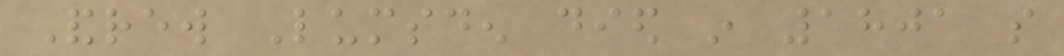Andrew Lumsden died in 1801 so
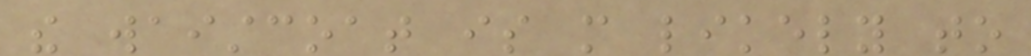the waistcoat is more likely to
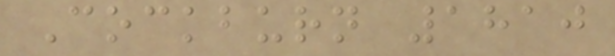Cockburn 1810
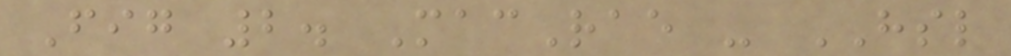Fig 2. MacRae - HSL
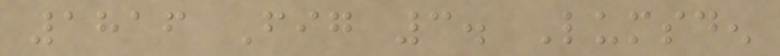1816 Fig 3. Lumsden
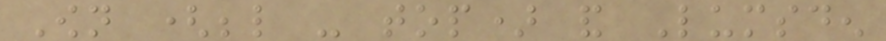Own (below - top) and Lumsden
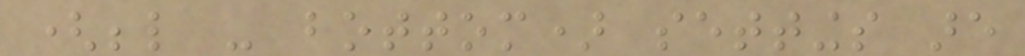(below - bottom) settings are
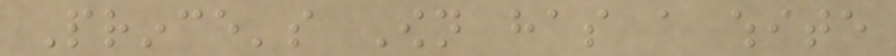Prince's Own has a white
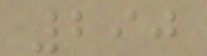290
